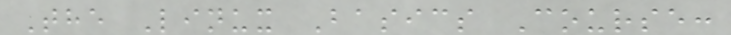The Linux Basics Course:
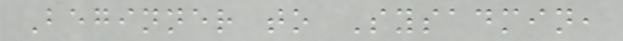Beginner to Sysadmin,
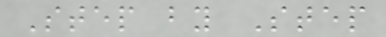Step by Step
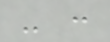- :
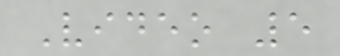Video 5
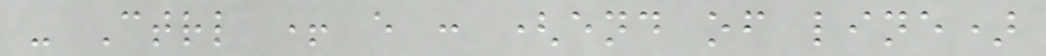- Ctrl + e : (end of line)
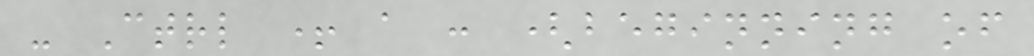- Ctrl + a : (beginning of
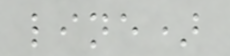line)
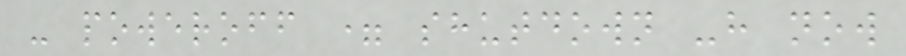- poweroff = shutdown -h now
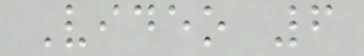Video 6
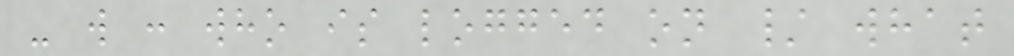- w : who is logged on / what
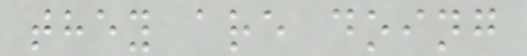they are doing
